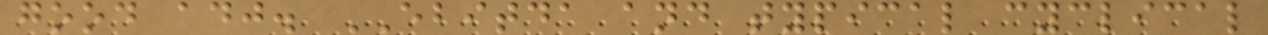good adj. EBITDA and typical cyclical
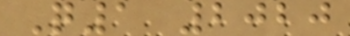Q1 2020
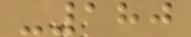-180
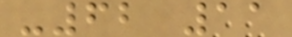-62 11
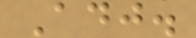Adj.
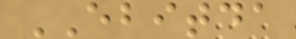EBITDA
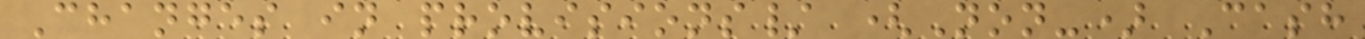Changes in provisions/ (Non-) Cash
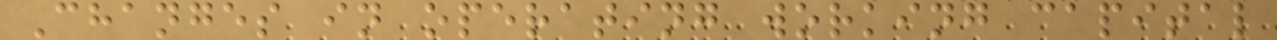Changes in operating working capital
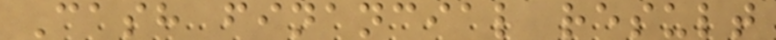Cash financial result
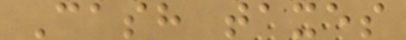Cash taxes
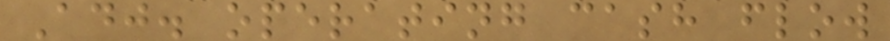Adj. operating cash flow
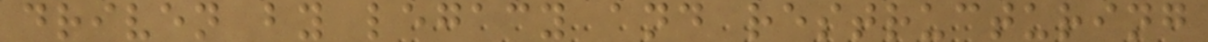driven by legacy and restructuring
